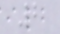2
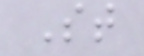St
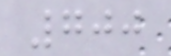700
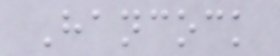Hancock
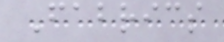Fabrics
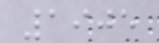1905
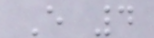E 4
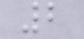2
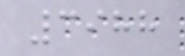3988
